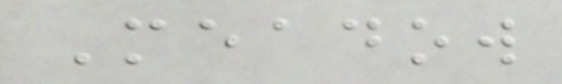Meadow
